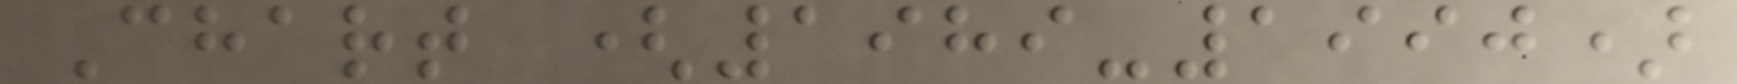Chart (1989-1990)
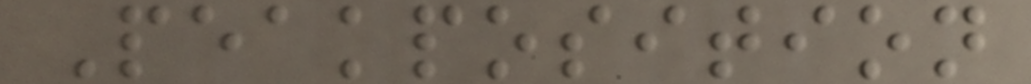Peakposition
